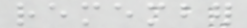remember
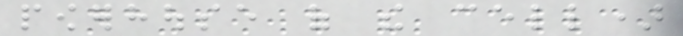powerhouse of the cell)
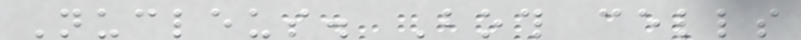Nucleus. Both cells
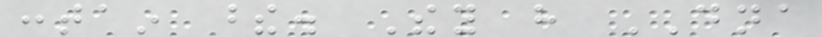contain these. They have DNA
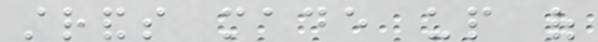strands made up of
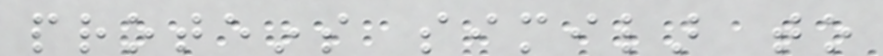proteins similar to
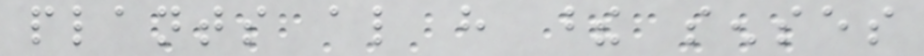plants also have these senses
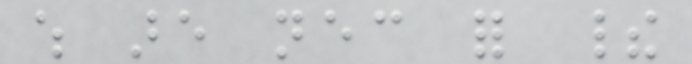which are necessary for their
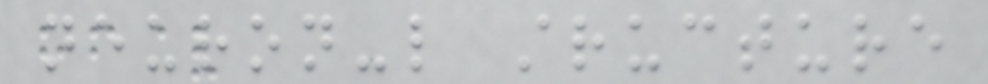neuron-like structure
